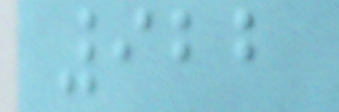922
